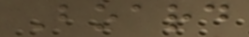Board
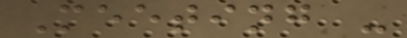Meeting -
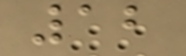12
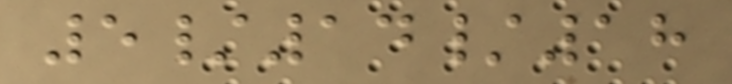5/14/18
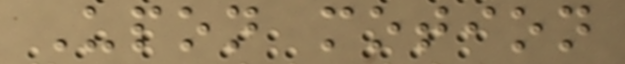Upon motion
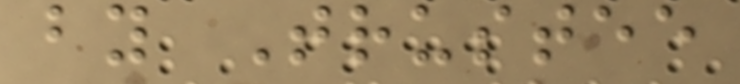by Trustee
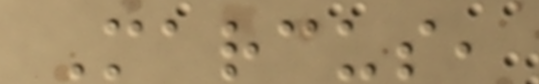Marcus,
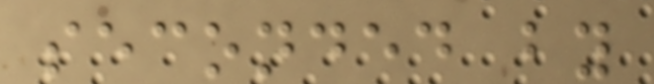seconded by
